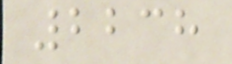2238
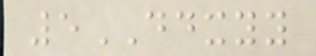5DDXYY
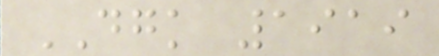DGK 1919
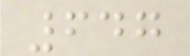647
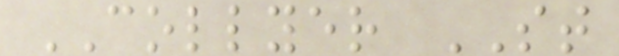COLLYER ST
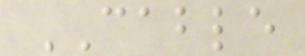CABLE
